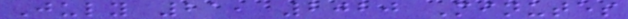July 21, 2020 Minutes
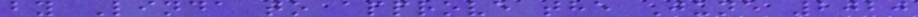by Linda to approve the June 2020
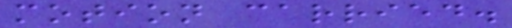motion carried.
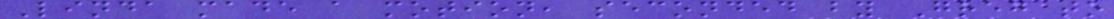Linda made a motion, seconded by Greg to
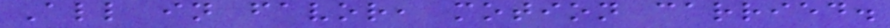All in favor, motion carried.
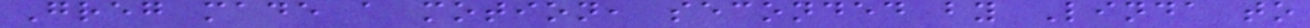Greg made a motion, seconded by Linda to
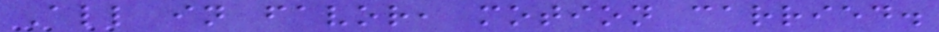All in favor, motion carried.
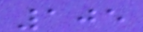105
